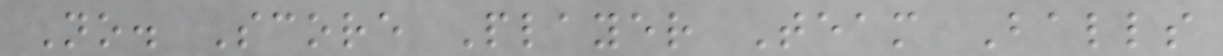No. Score Player Team Balls
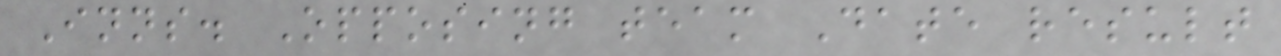Inns. Opposing team Date result
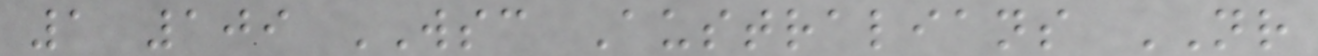1 109 WSC Australians NR
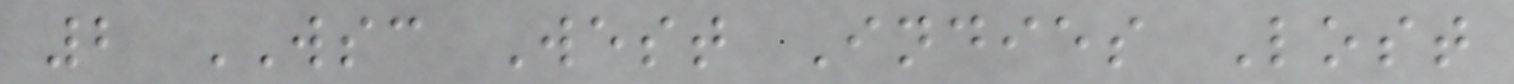2 WSC West Indies Lost
